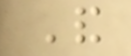And
